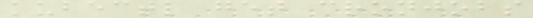kubectl get cronjobs
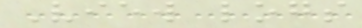View logs
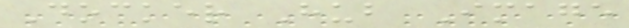Docker Hub Image
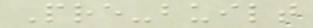Pre-built
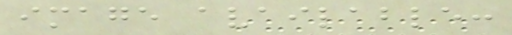image available:
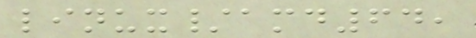linux/amd64,
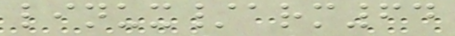linux/arm64
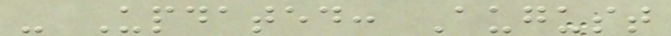- Updated: August
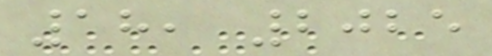18, 2025
